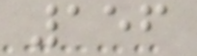156
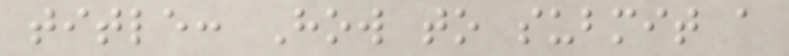title: How to submit a
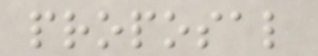proposal
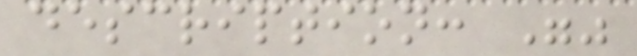description: ""
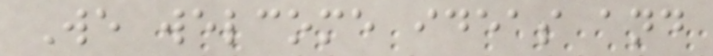We welcome ideas and
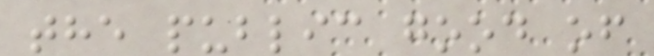the public good of
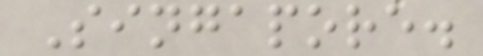Singapore.
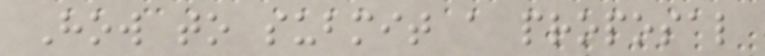How to submit a proposal
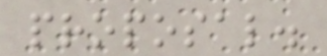proposal.
